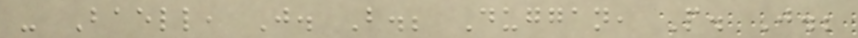- Baell, J. B.; Duggan, P. J.;
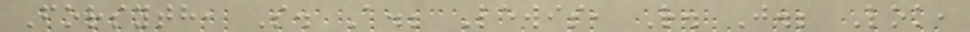Forsyth, S. A.; Lewis, R. J.; Lok,
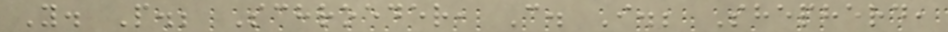Y. P.; Schroeder, C. I.; Shepherd,
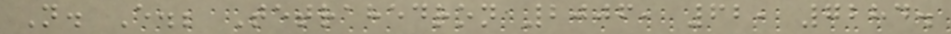N. E.; Tetrahedron 2006, 62, 7284.
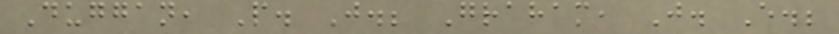Duggan, P. J.; Graham, J. E.;
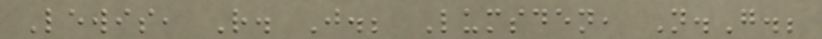Lewis, R. J.; Lumsden, N.G.;
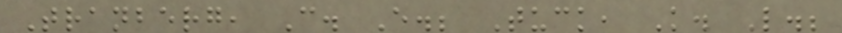Tranberg, C. E.; Tuck, K. L.;
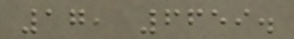17, 6659.
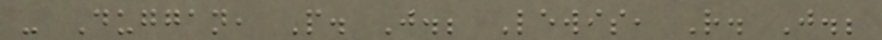- Duggan, P. J.; Lewis, R. J.;
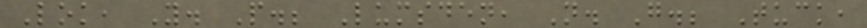Lok, Y. P.; Lumsden, N. G.; Tuck,
